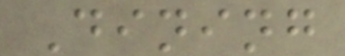Dining
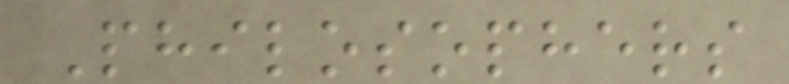Philosophers
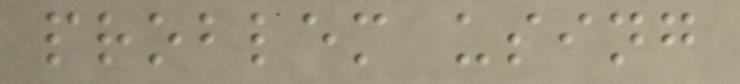problem using
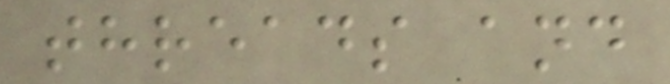threads and
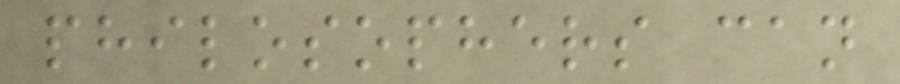philosophers can
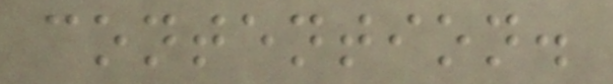contention.
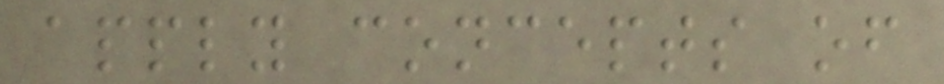apply concepts of
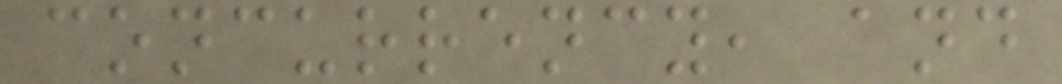concurrency, and
